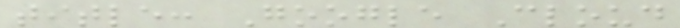title: Google Cloud
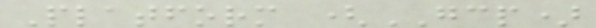Platform (GCP)
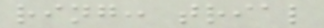ring: trial
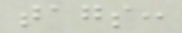tags:
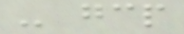- gcp
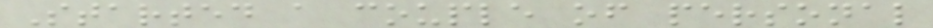Started a couple of personal
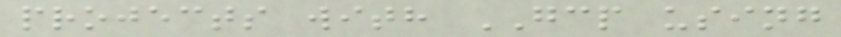projects with GCP using
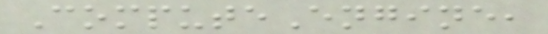ComputeEngine,
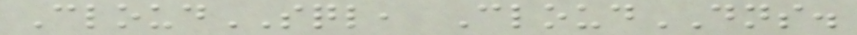CloudSQL, CloudDNS.
